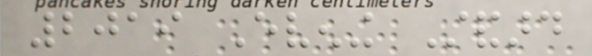2019 Evening Standard
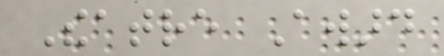Theatre Award
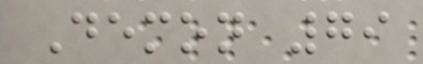Demon 79
